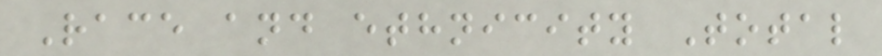Race and ethnicity Total
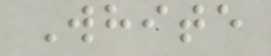White
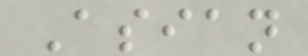Asian
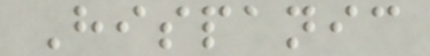Hispanic
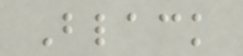Black
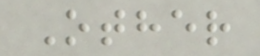Other
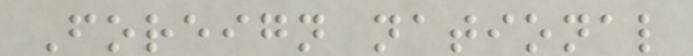Foreign national
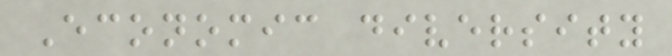Economic diversity
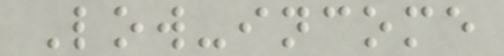Low-income
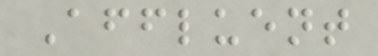Affluent
